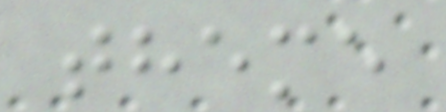theme
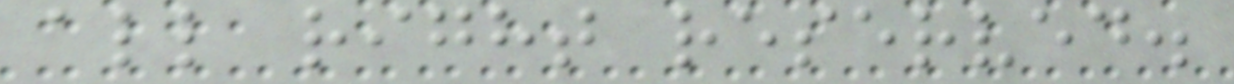all right reserved.
